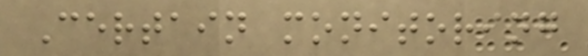Certain monitoring
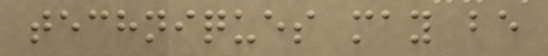techniques may be
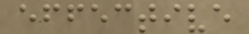effective
